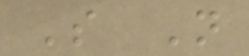S N
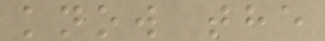know the
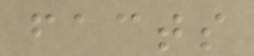facts
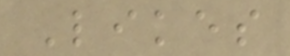Likes
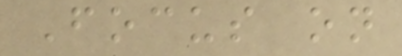Focus on
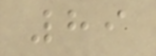89
